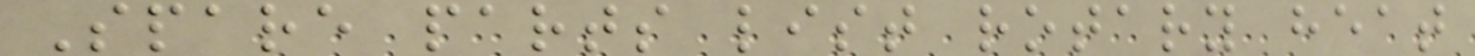Spare parts list rotary heat
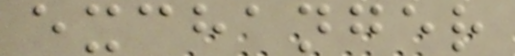exchanger
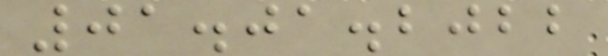01.01.2022
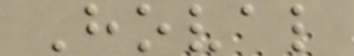Hoval
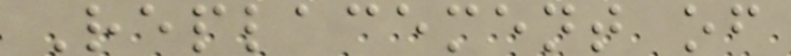Replacement of
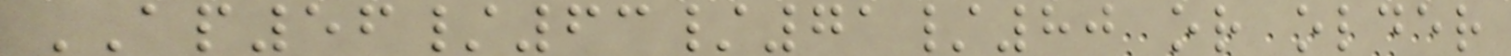AP56/63/71/80 or older
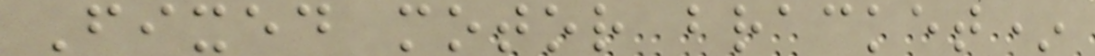Fixed motor bracket*
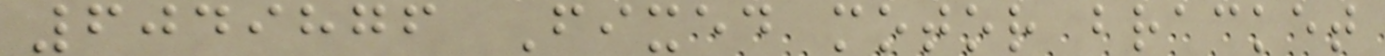6049876 Fixed motor bracket
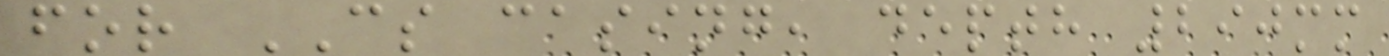for CS casing, depth 290mm
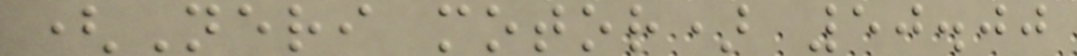(Neri motor) 50.00
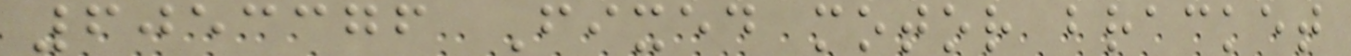6053376 Fixed motor bracket
